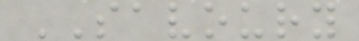SAVOURY
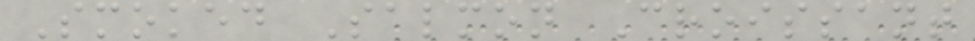Smoked Salmon Croissant
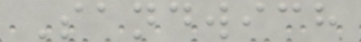Sandwich
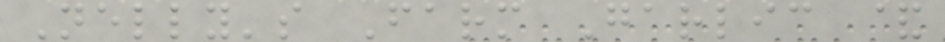Nelly's Farm Garlic &
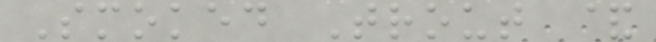Smoked Trout &
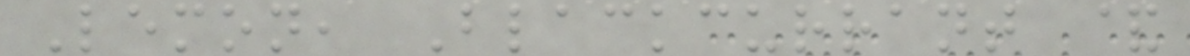Lemon, Blackcurrant &
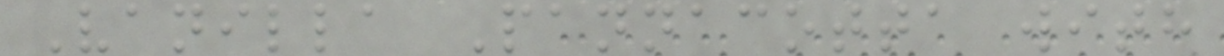Vanilla Pannacotta with
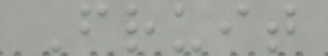Fruit
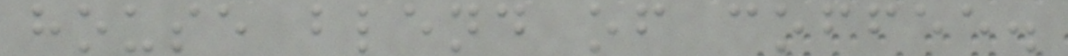house blend of coffee.
